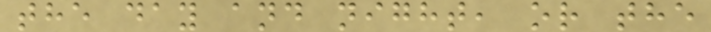the day and night, or the
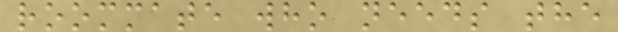roommate who needs the
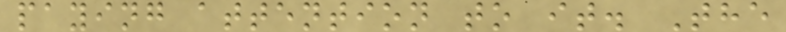paying attention to it. The
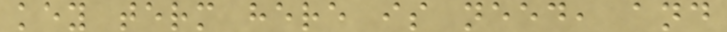key term here is need, and
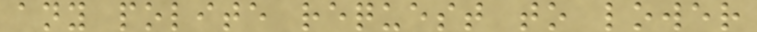any polite request to lower
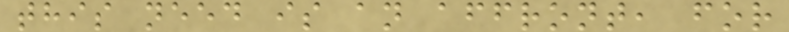this need is an affront, for
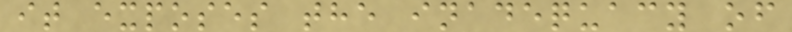it exposes the inadequacy of
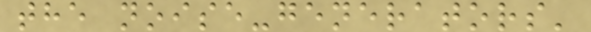the noise-generators'
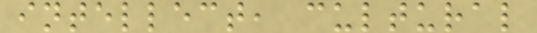intellect, cultural
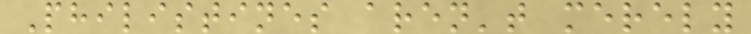Philistines aren't merely
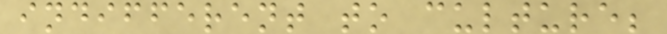indifferent to culture;
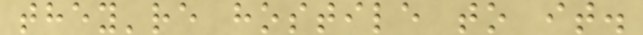they're hostile to it.
